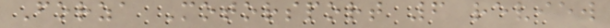Forza Motorsport 6 review
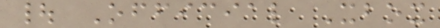| Official Xbox
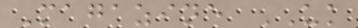Magazine UK
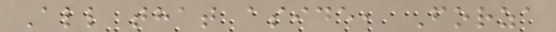All that aside, Forza
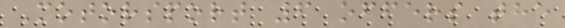Motorsport 6 offers the
